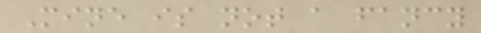Mine is not a fancy
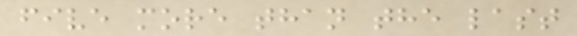five more than the last
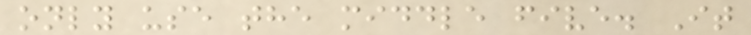only use the middle five. It
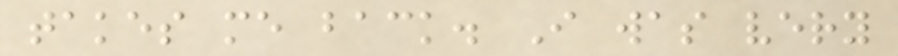takes me back. I was very
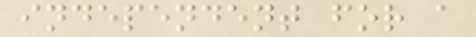independent for a
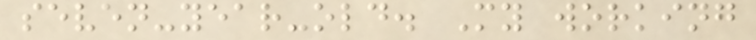seven-year-old. My working
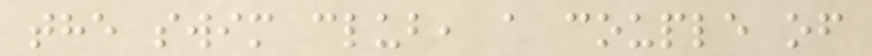the swim club, a couple of
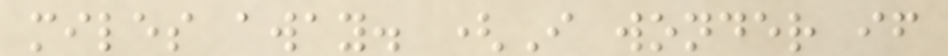miles away. (I wonder if
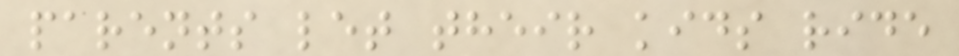parents let their kids ride
